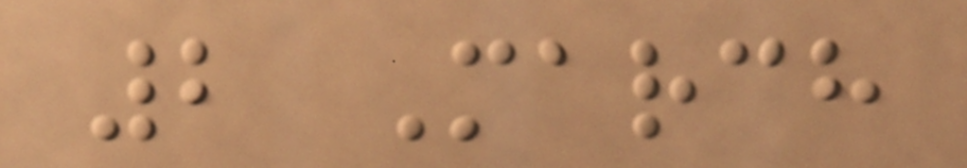2 March
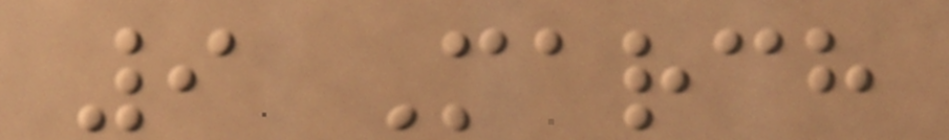9 March
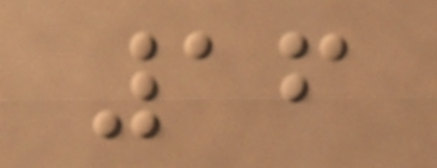16
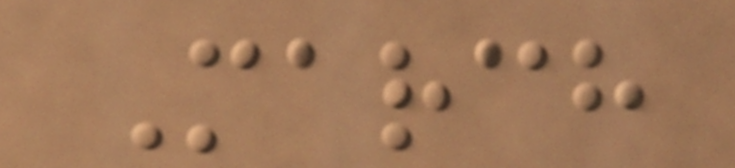March
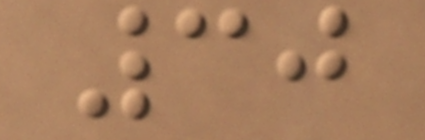30
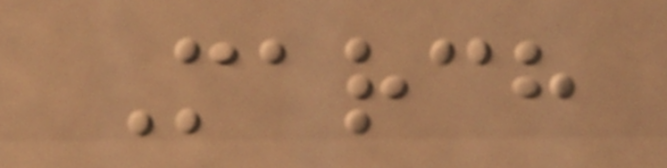March
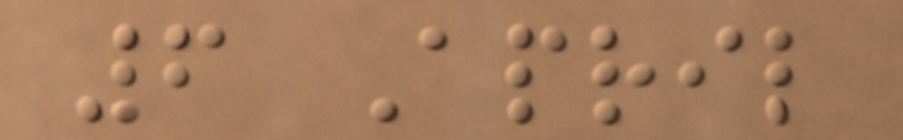6 April
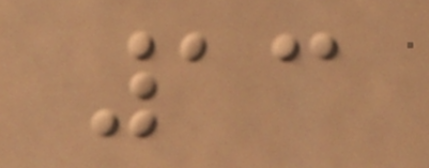13
